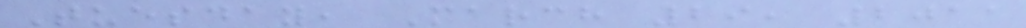Tuesday, March 29, 2011
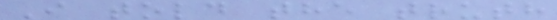I told the truth
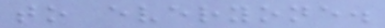to everyone.
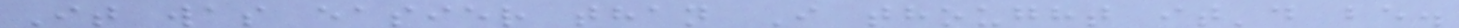It was easier than I thought it'd be.
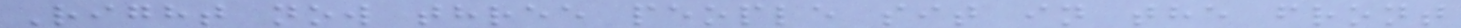Right now three people sit in the front
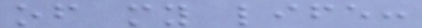of my life:
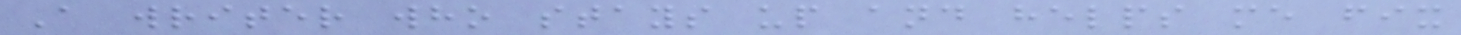A writer who stays up and helps me fix
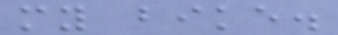my bike.
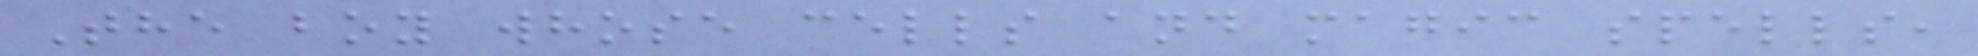The boy whose cells and magic spells,
